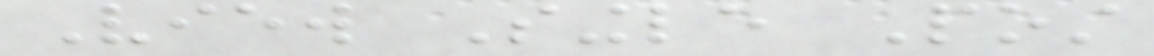View Single Post
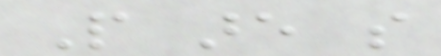People are so
